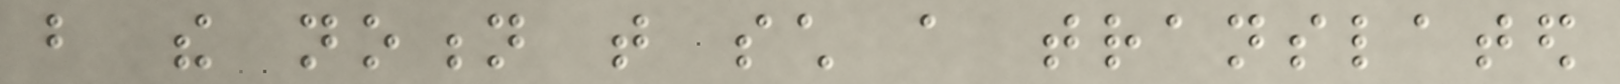but the notion that such a translated
